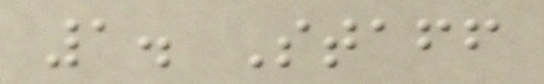1. Staff
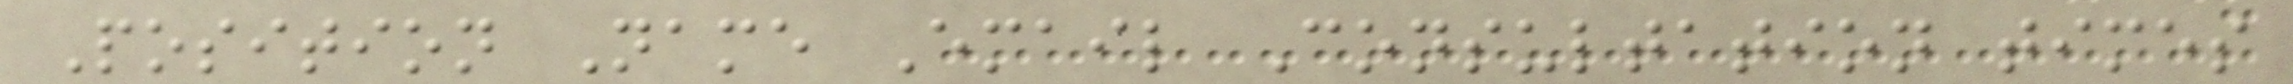Position Name Email Consultation times
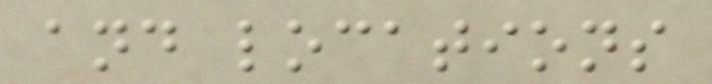and locations
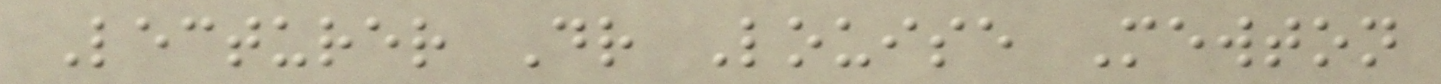Lecturer Dr Louise Mewton
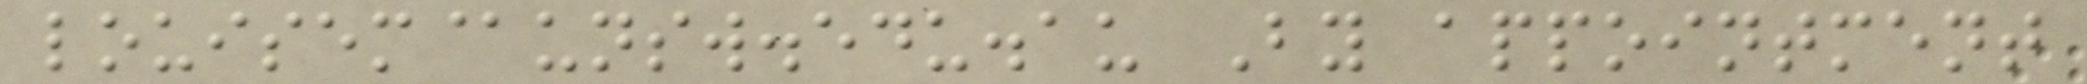louisem@unsw.edu.au By appointment
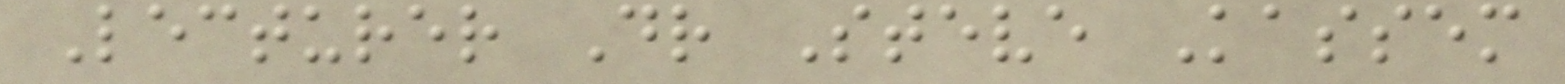Lecturer Dr Steve Kassem
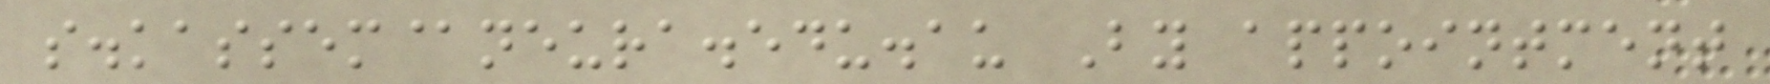s.kassem@neura.edu.au By appointment
